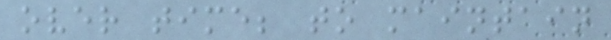over time; to maintain
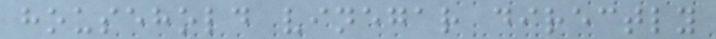household vinegar directly
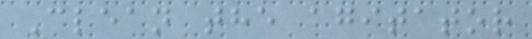Clean the agitator
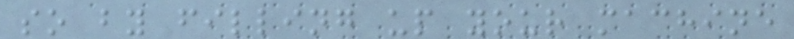so by filling up your machine
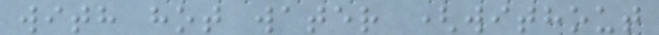with hot water (without
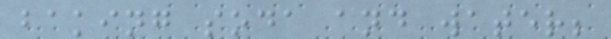baking soda and water;
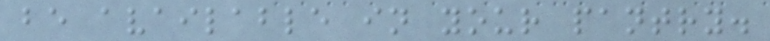be available in your pantry.
